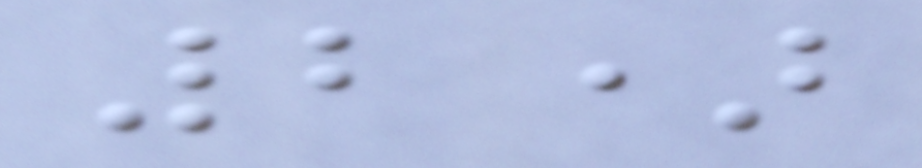2)
